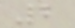2
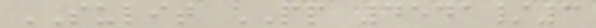SULIT PP 4541/3
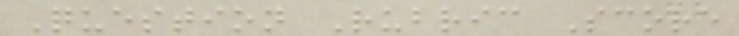Question Rubric Score
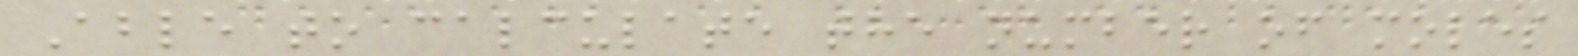Able to calculate the number of moles
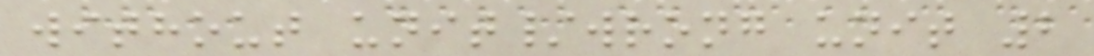without unit/wrong unit 2
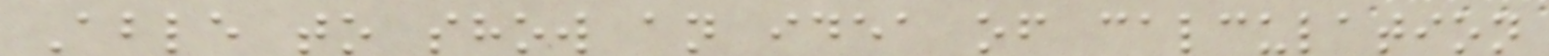Able to show an idea of calculation
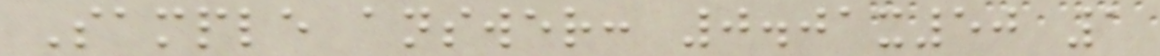Sample answer: 0.01x50 1
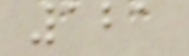121
